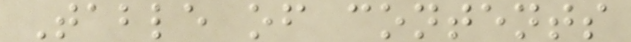Table of contents
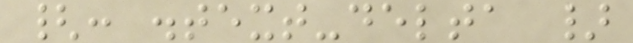{: .text-delta }
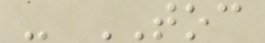- TOC
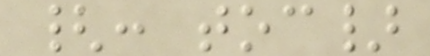{: toc}
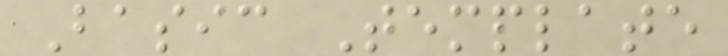Basic Template
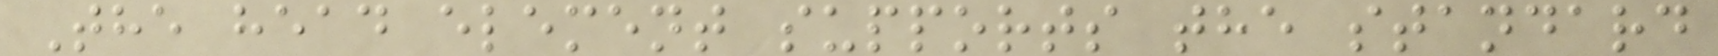The head element supports the standard
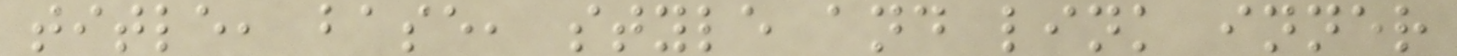title, base, style and link inner
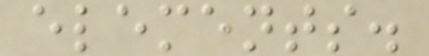elements.
